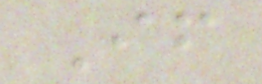If
